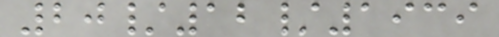20/12/1939
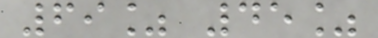69% 45%
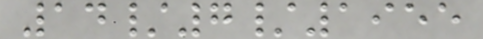14/7/1955
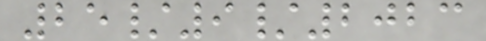25/9/2023
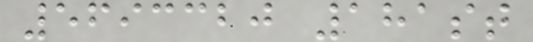5693320 181st
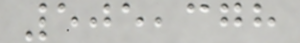505,378
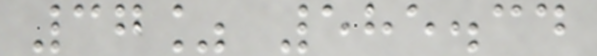37% 585.34
